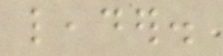leader.
